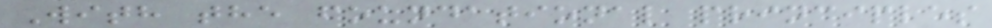With the foundational principles
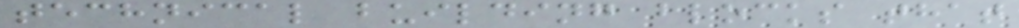technical building blocks that
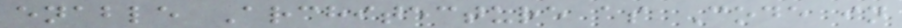enable Architecture as Code in
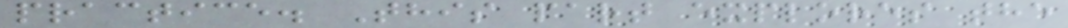practice. This part explores the
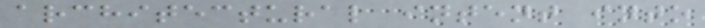architectural intent into
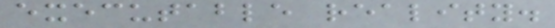executable reality.
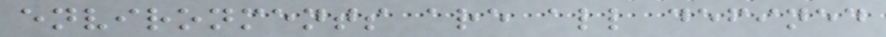environments are all defined
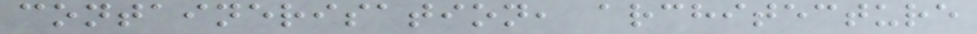containerisation, architecture
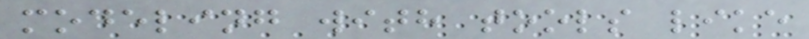modeling with tools like
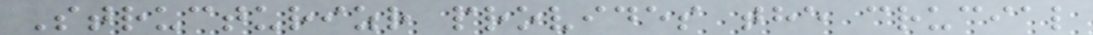Structurizr provides the crucial
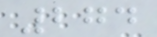274
